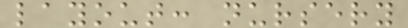layout: nursery
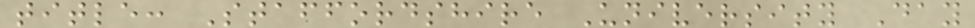title: Staffordshire University Day
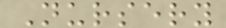Nursery
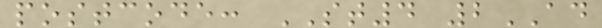postcode: ST4 2AD
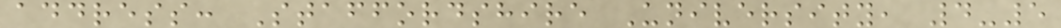address: Staffordshire University, 4-5
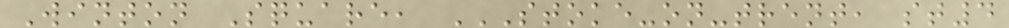Winton Square, STOKE-ON-TRENT, ST4
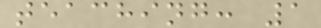teaching: 1
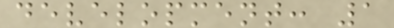development: 1
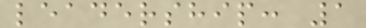leadership: 1
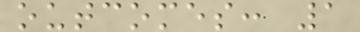outcomes: 1
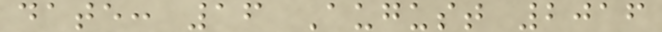date: 16 August 2016
